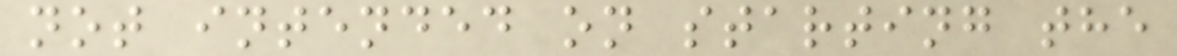not intended on starting the
